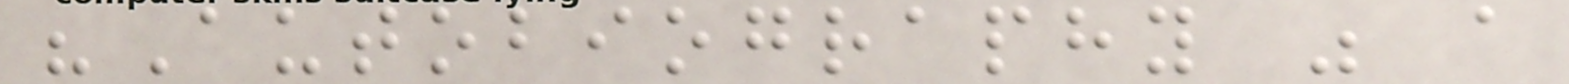"Autobiography was a
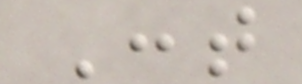Cont
